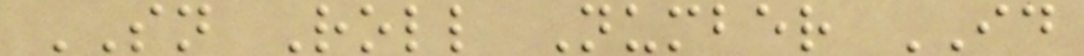SN Roll Number ID
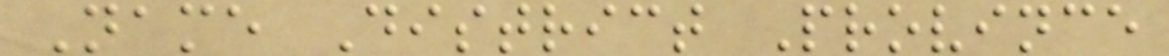Name District Province
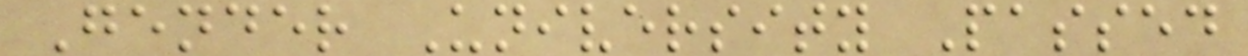Gender University Passed
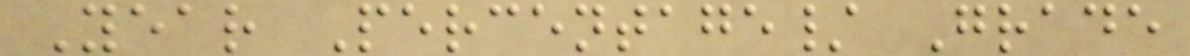Year Percentage/ Grade
